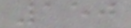150
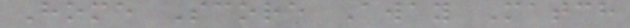Home Score Away Match
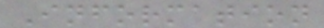Information
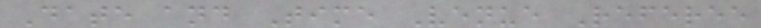Date and Time Venue Referee
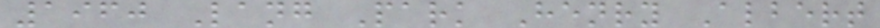1960 Lang Park Henry Albert
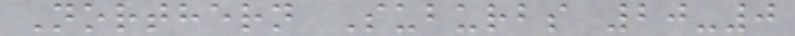Northern Suburbs 20-0
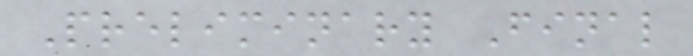Preliminary Final
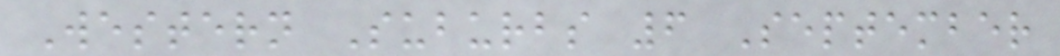Western Suburbs 6 September
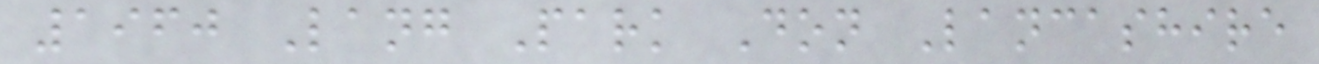1960 Lang Park Don Lancashire
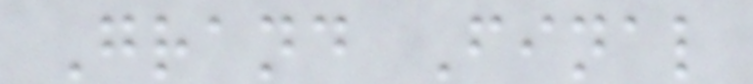Grand Final
